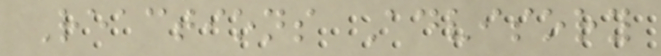Reactions Advisory
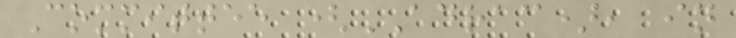Committee (ADRAC), in
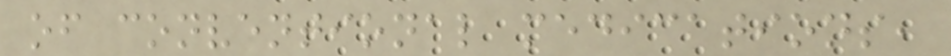of conventional medications,
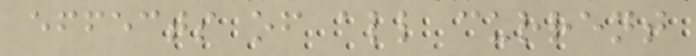effects of all current
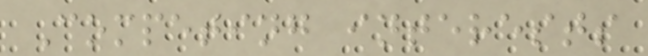Competing interests
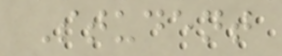Student
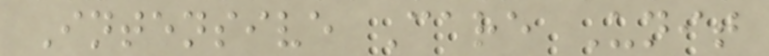Intensive Care Unit
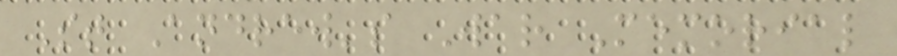St Andrew's War Memorial
